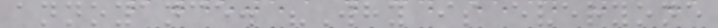annoyance. "Why is everyone
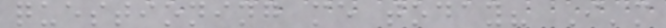questioning me today? I'm
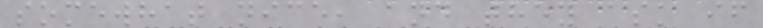somewhat nice, and they ask if
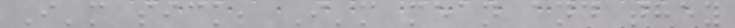I'm sick, I'm mean and they
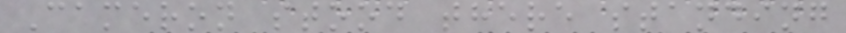Cameron stood there standing
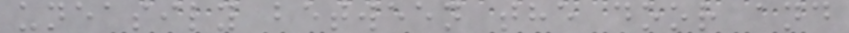uneasily between the door and
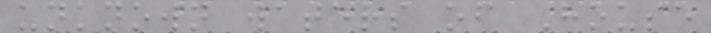unknown waters of House
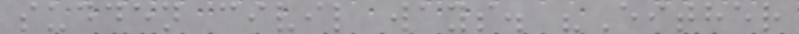sudden civil ways. "Either
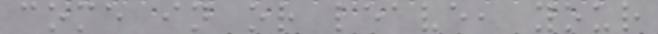come in or leave, your
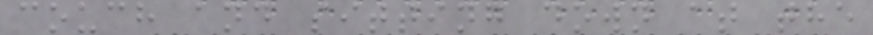couch and sitting down at the
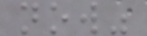now"
